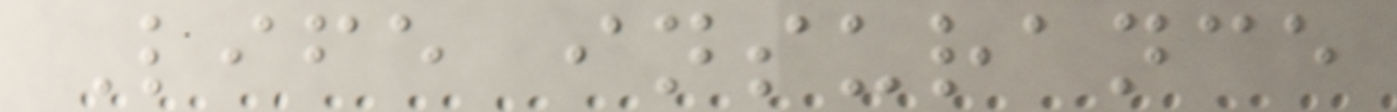Life insurance
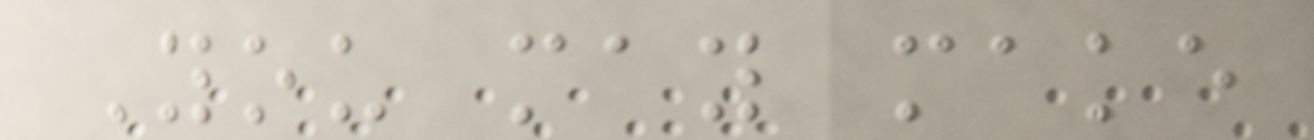You may make
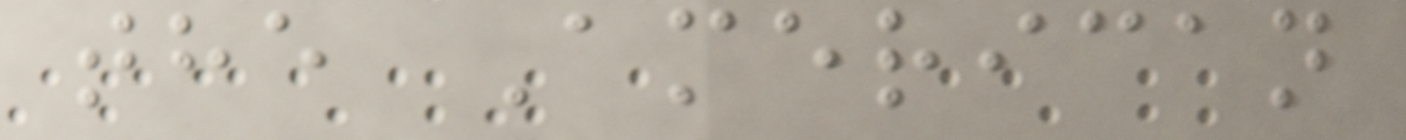the American
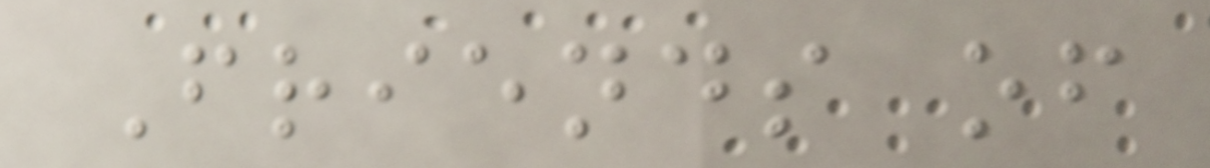Friends of
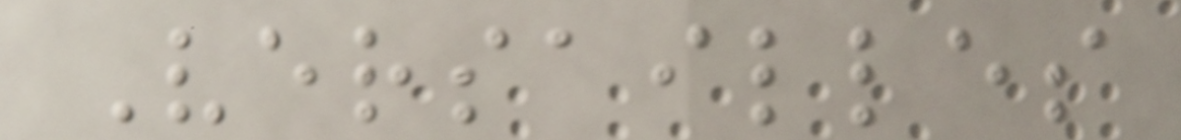Versailles
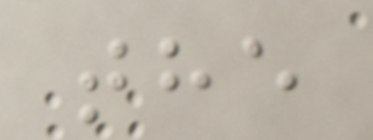the
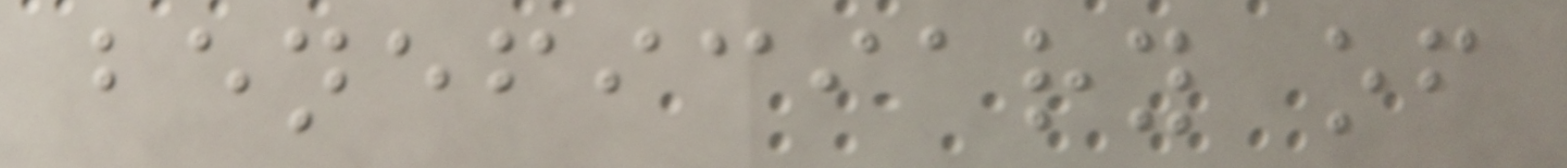beneficiary of
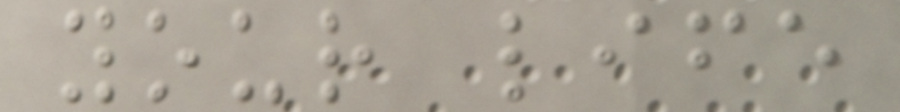your life
